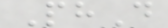PhD
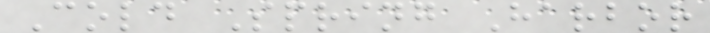Cold Spring Harbor
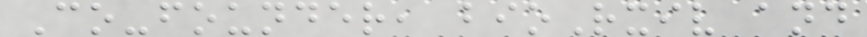Co-founder, bioRxiv and
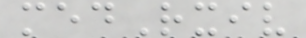medRxiv
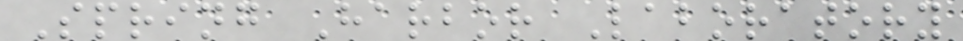Spring Harbor Laboratory
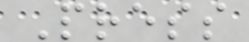Press
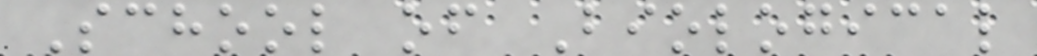School of Biological
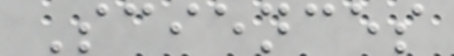Sciences
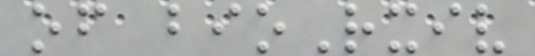of bioRxiv
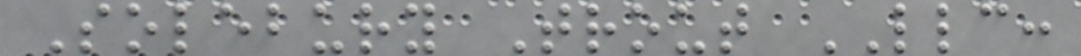Solebury Trout LLC:
